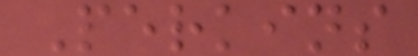Perkins
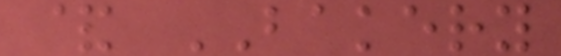& BAKERY
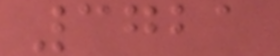3721
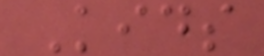Kids
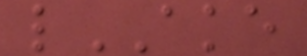lAKE
